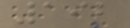192
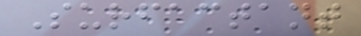Surfactant
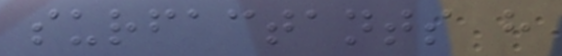surfactants have
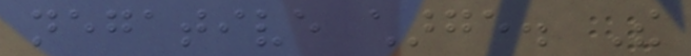negative charge. The
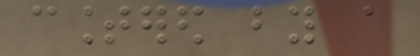countered by a
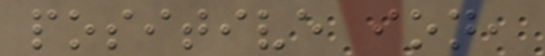positive ion,
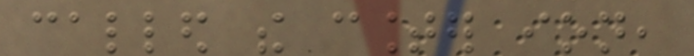called the counter ion,
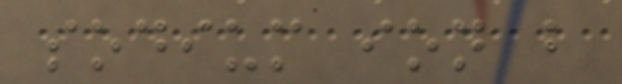sodium ion but
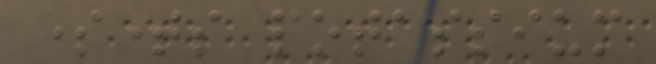sometimes potassium
